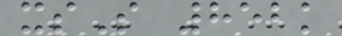xsS 852k
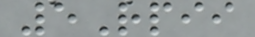5Rpii
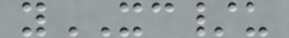yXC/u
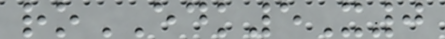roEDK5X0
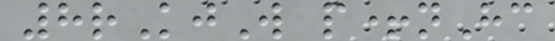8rKjW p+nHc
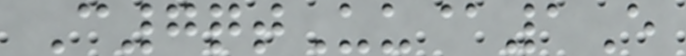C7qtUu@1E
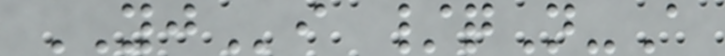YJi /qN-A
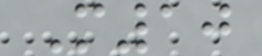M10
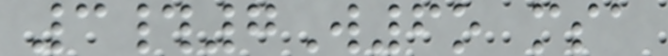3#7W6o msa
